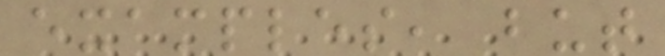examples, but
